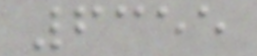6355
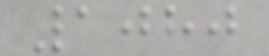1080
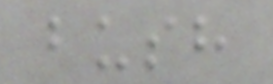bush
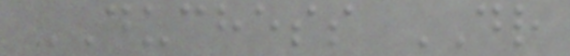DUCHESS DR
